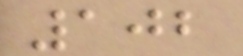102
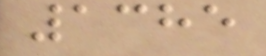1385
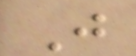J
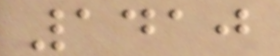1410
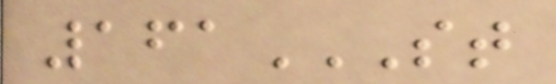161ST
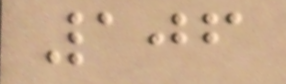106
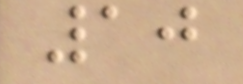10
